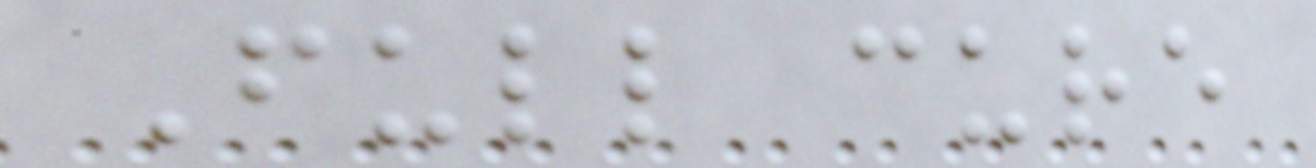Full cure
